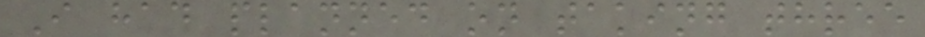I had planned on taking three
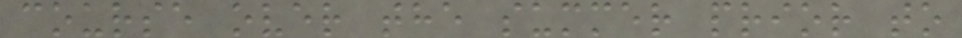course over the summer prior to
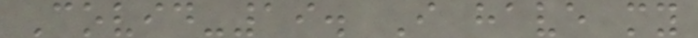Covid-19. I have my
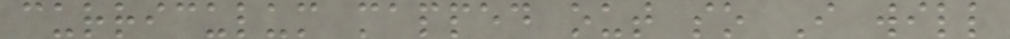curriculum mapped out so I will
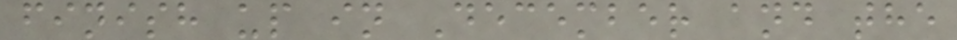finish up in December and the
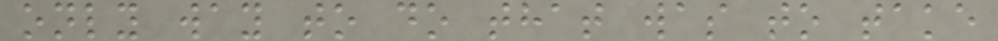only way to do that was to take
